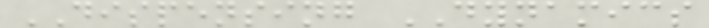DISPENSING DYNAMICS
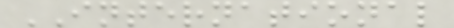INTERNATIONAL
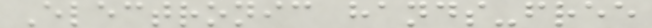Electronic hands-free
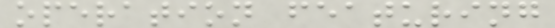operation featuring
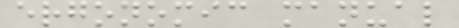ergonomic manual
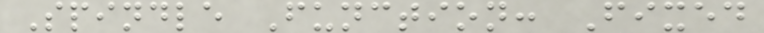Spindle Function: Fixed
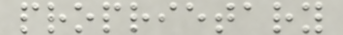proprietary
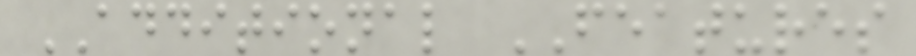ADDITIONAL FEATURES
